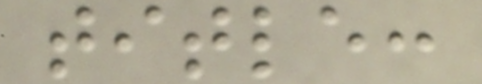title:
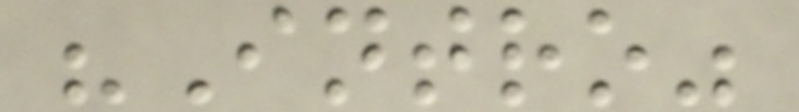"Intro"
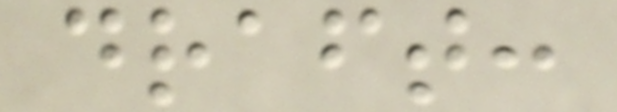draft:
